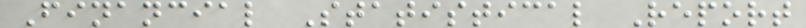Financial Statistical Report
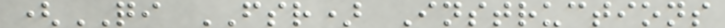(QI FSR) Instructions
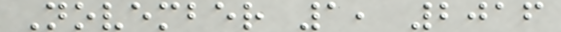November 1, 2016
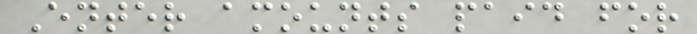Enter amounts paid for
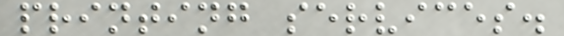printing services.
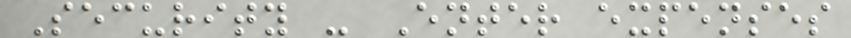Security - Enter expenses
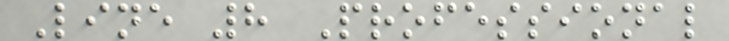Line 8 Professional
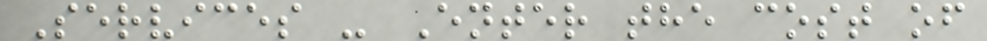Services - Enter the cost of
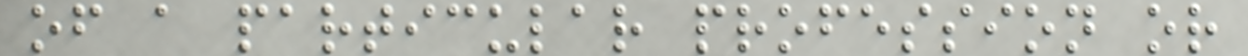of a particular profession or
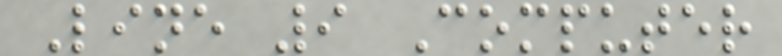Line 9 Computer
